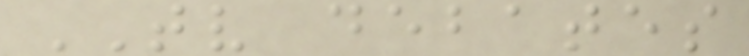TV debates
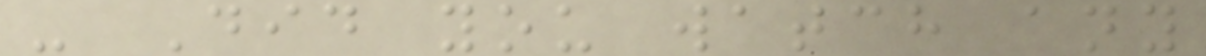- Did you watch any
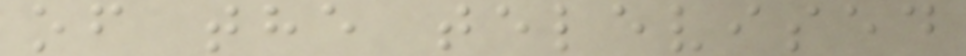of the televised
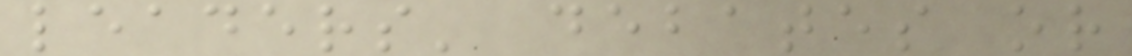leaders' debates or
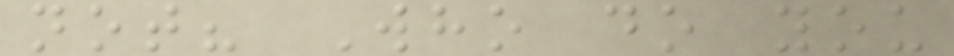not? Who do you
